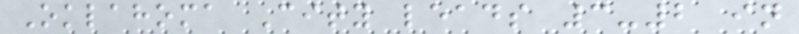Oklahoma City leads 3-2 in
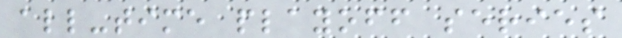all-time playoff series
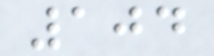104
